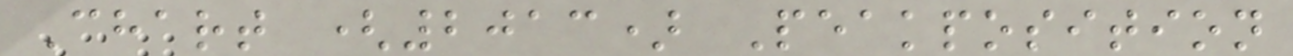Chart (2013) Peakposition
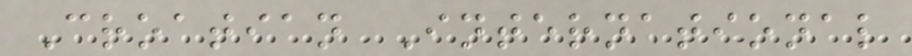Croatian International
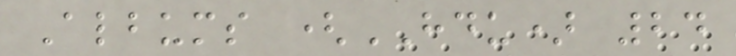Albums (HDU) 24
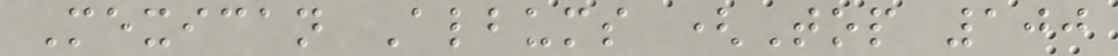Mexican Albums (Top 100
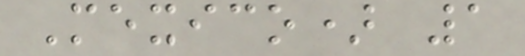Mexico) 1
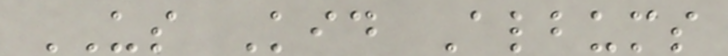US Kid Albums
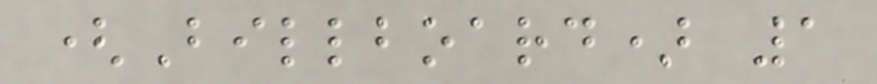(Billboard) 1
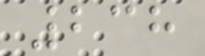238
